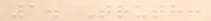1. Truth:
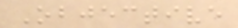Objective
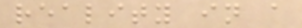reality in a
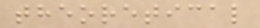theoretical
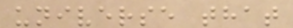universe that
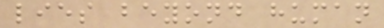lies beyond human
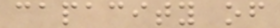capacity of
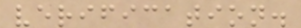verification.
